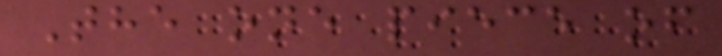The one piece of
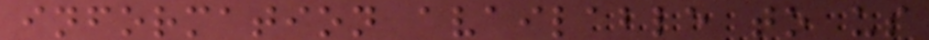information available to us
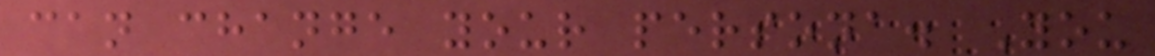can change your persona. You
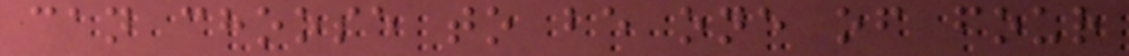can choose to be one of four
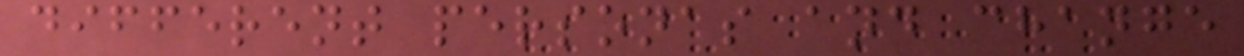different personas and change
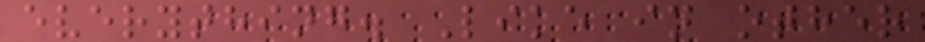everything. Like in other
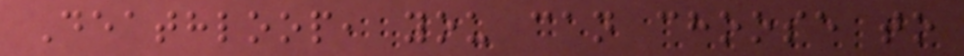Deathloop, you can choose to
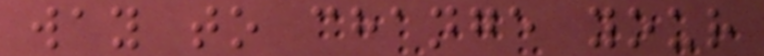way to change your
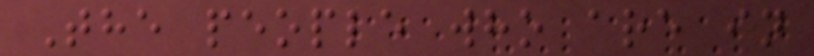The people who are in
